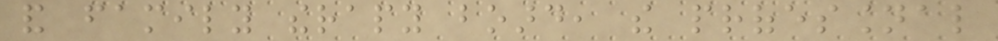and family therapy board, the professional
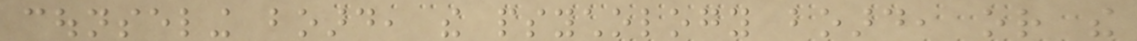counseling board, the psychology board, or the
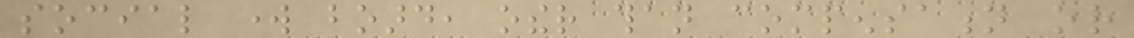social work board, other than compensation or
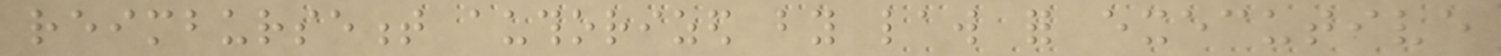reimbursement authorized by law for executive
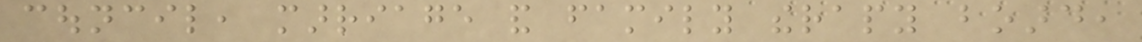council, marriage and family therapy board,
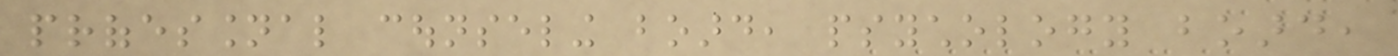professional counseling board, psychology board,
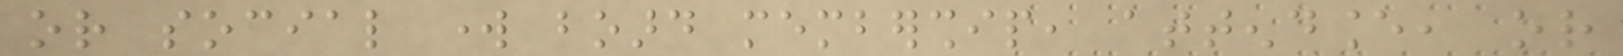or social work board membership, attendance, or
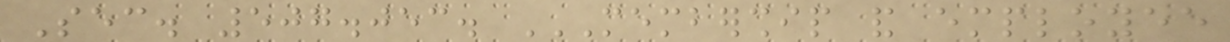Sec. 507.053. MEMBERSHIP AND EMPLOYEE
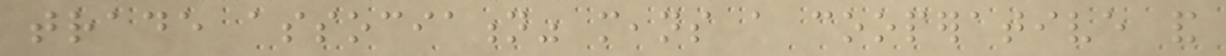trade association" means a cooperative and
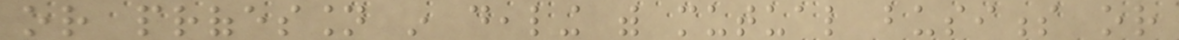or profession in dealing with mutual business or
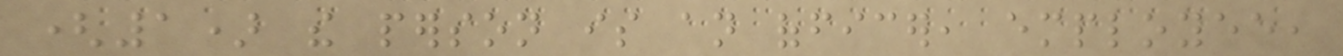(1) the person is an officer, employee,
